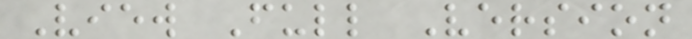View Full Version
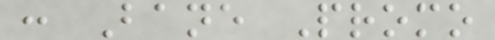: Bane Promo
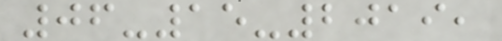06-15-2019,
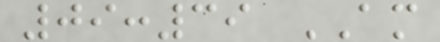09:39 AM
